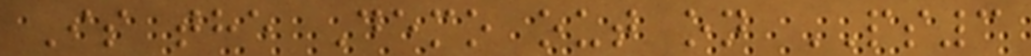Is the Demo out on PS3
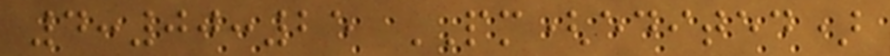4:00:25 PM(edited)
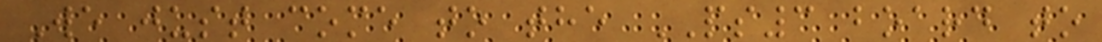We just come to the PS3 board to
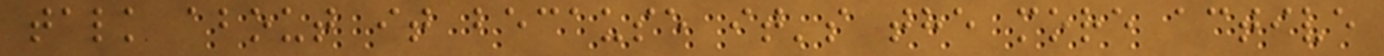talk about it because it's the more active
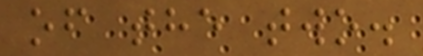of the two.
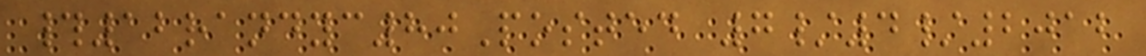#12randyc80Posted 7/4/2012
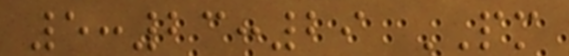5:23:29 PM
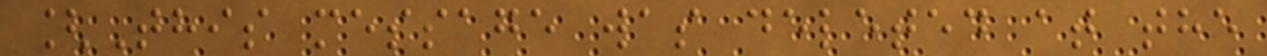[This message was deleted at the
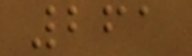261
